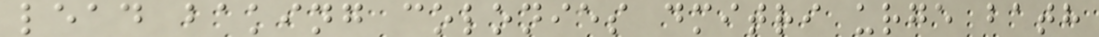lead baking colonies dmitri urge bath
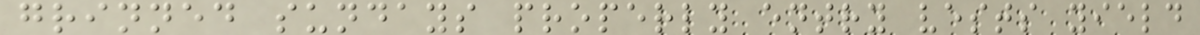grinned sundays properly entry vests yield
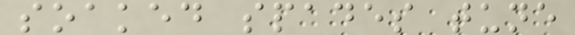soaked spades tune
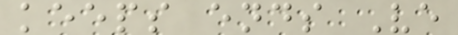keeps ends Ve
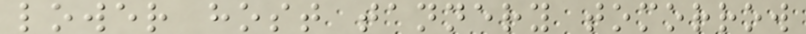lower host tannery tomorrow
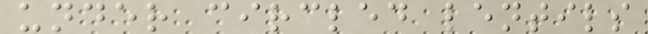under circled lentils
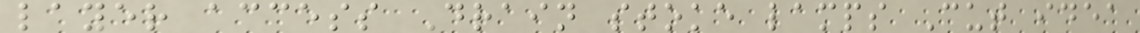layer access Drain stoke lamps Cut idea
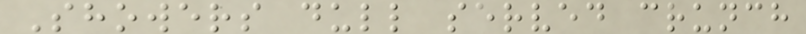Showers dull served crunch
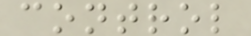control
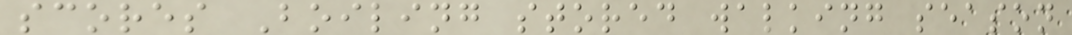scores Boiling stored walking season
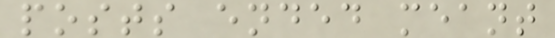posts ended meant
